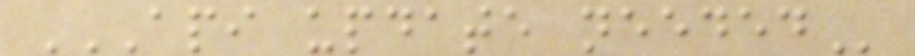API UPDATE NEEDED
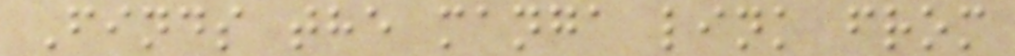Finds the manga link from
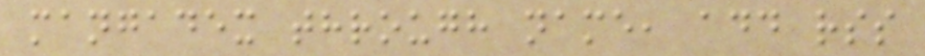mangadex through name, add rss
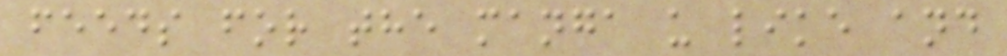feeds for the manga u like and
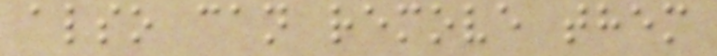also can remove them
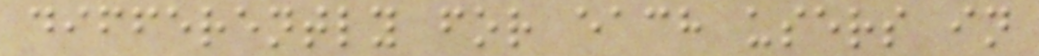differently for each users in
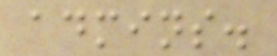admins.
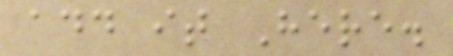add it Here.
